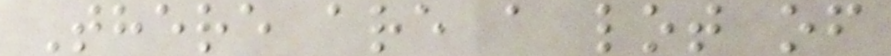There are a lot of
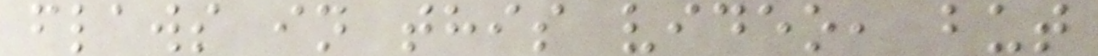flaws in this video, but
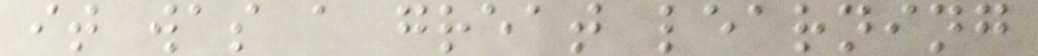it was a great learning
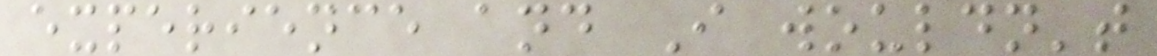experience and I wouldn't
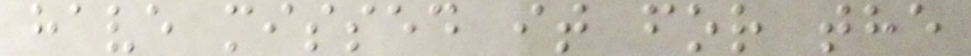have missed it for the
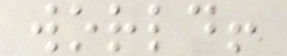world!
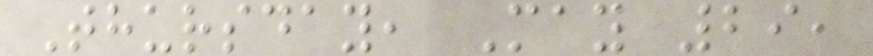Thursday, May 29,
